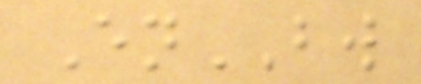EnBW
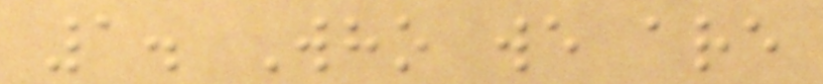1. Who we are
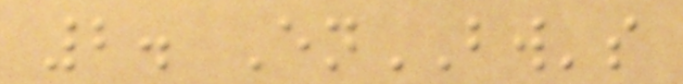2. EnBW's
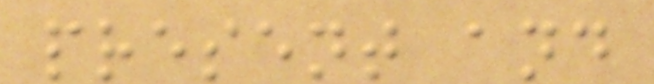present and
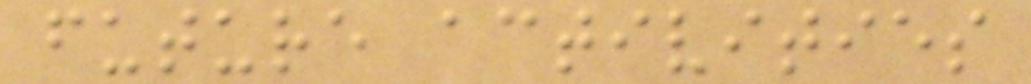future activities
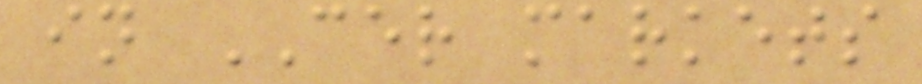in CER markets
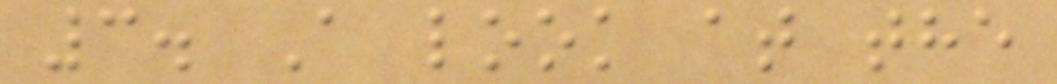3. A look at the
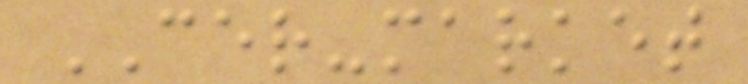CER-market
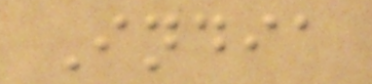India
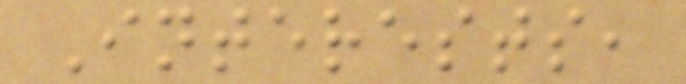Interests,
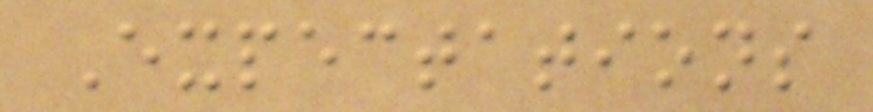Expectations
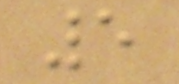5
